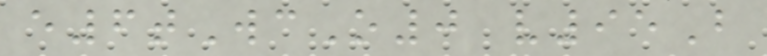e6tWcO0 v95B
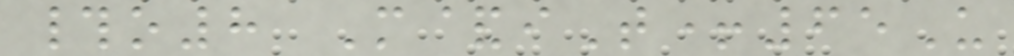#o8 M&iT+65U
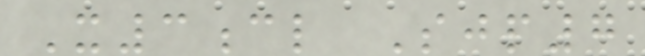X3cl Sjp7
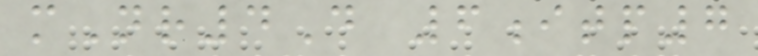mNr4D 6itp7
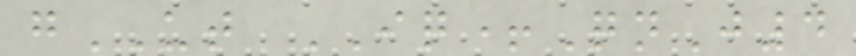gUT IQ+QnJ4
